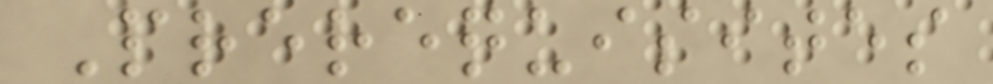Prerequisites
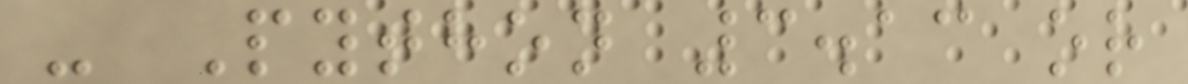- Python 3.13 or
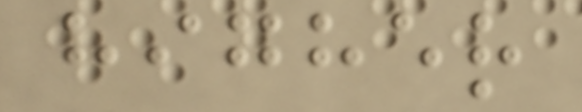higher
